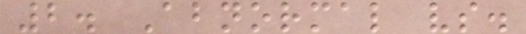2. Abnormal vs.
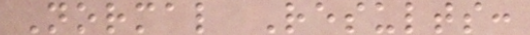Normal Results:
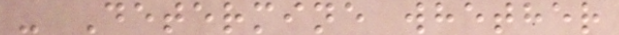- Determine whether
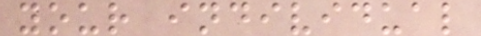your individual
